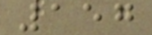157
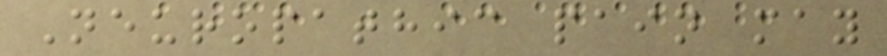Neuropathic pain may
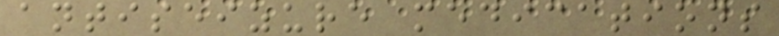antiseizure medications
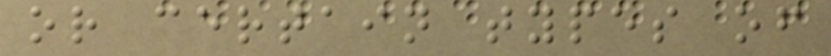or certain types of
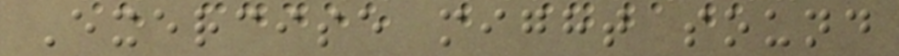Exercise might sound
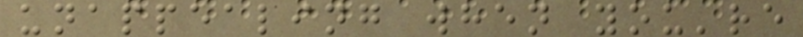unappealing when you're
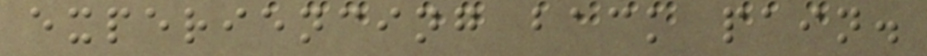experiencing back pain.
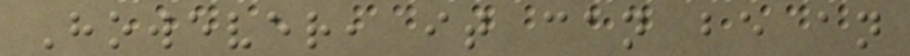However, it can be an
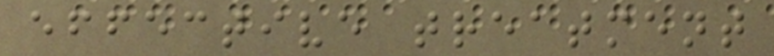effective treatment
